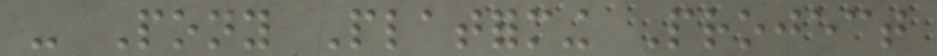- Pony Platforming Project
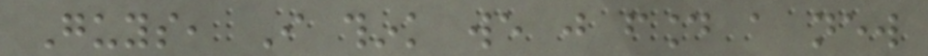Guys, I think we just found a new
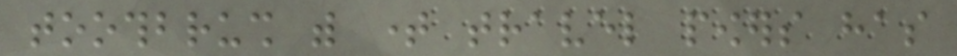toothbrush with time travel powers has
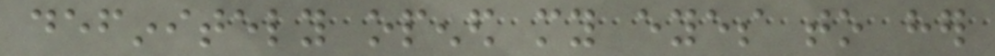definitely opened my eyes to her
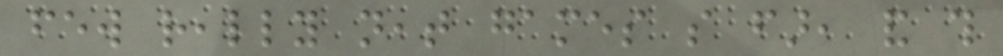few really neat games so far, and this
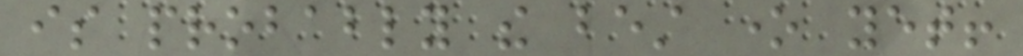is probably the best one yet!
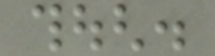though.
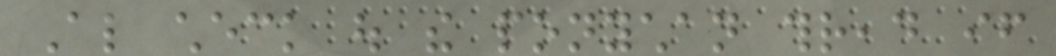Also check out the ponychan thread if
